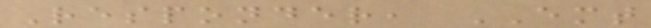Responder, EMT
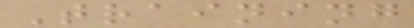Training
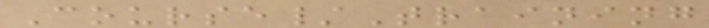Course/Training
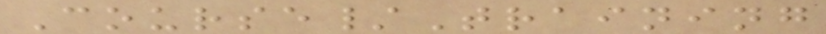Course/Training
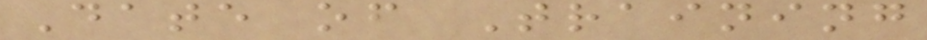Date of Training
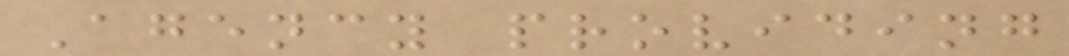Agency providing
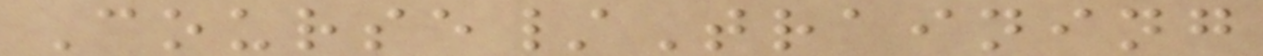Course/Training
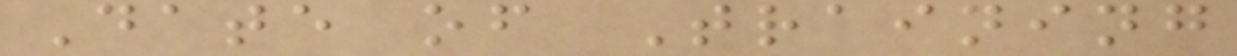Date of Training
